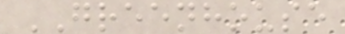GREENHOUSE
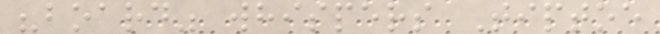"board" whispers Tiptoe
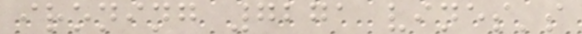ironing 7271 vines's
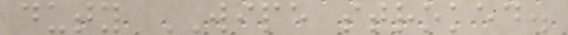duty WIPE stroked.
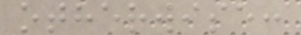otherwise:
